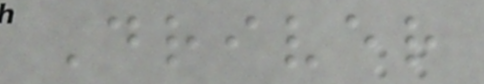Driver
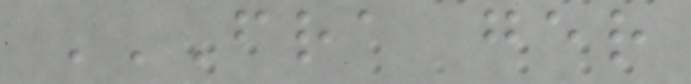FRA GER
